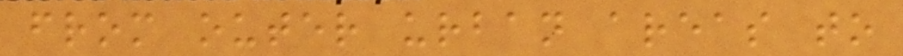from outer urban areas to
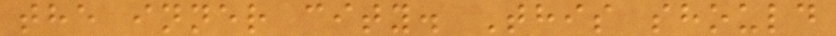the inner city. This should
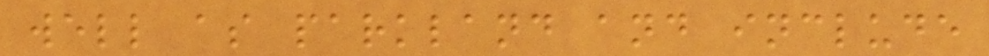well as parkland and include
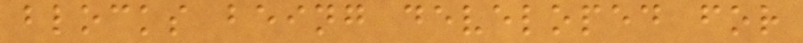blocks being developed for
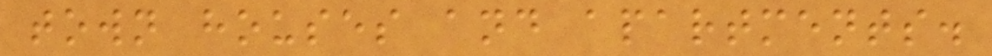town houses and apartments.
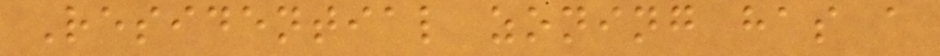Residential zoning has a
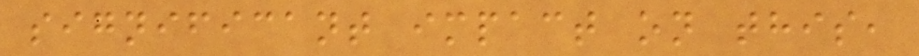significant impact on this,
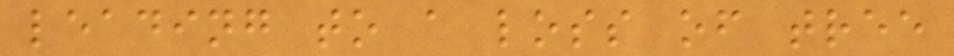leading to a loss of tree
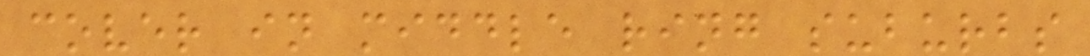cover in middle ring suburbs
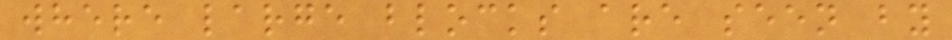where large blocks are seen by
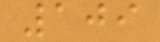109
